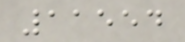11554
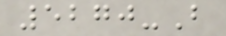5270-B
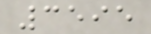3595
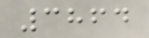3864
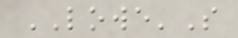LOWE'S
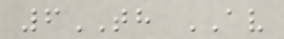6TH AV
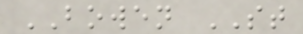BOWEN ST
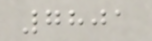7801
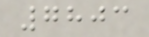7803
